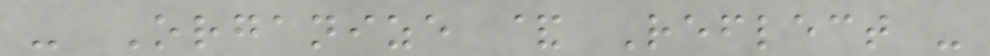- Organize & Reflect -
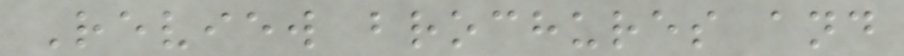Review brochures and
